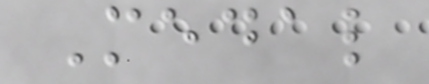Medal
